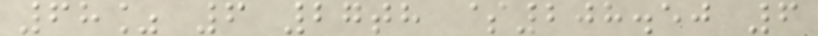68% 6 27th $208.50 6
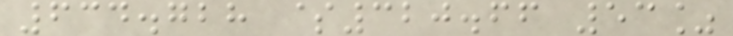634.728 $320.66 53%
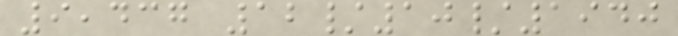9,437 12/10/1940
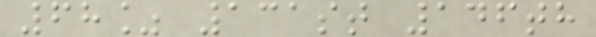68% 131st 146th
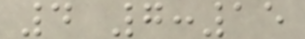4 7:15
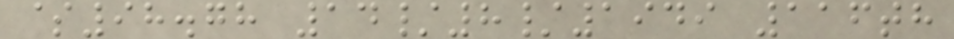$98.78 14/8/1949 116th
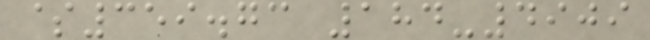$359.73 184-4909
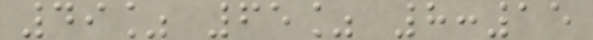49% 65% 8:15
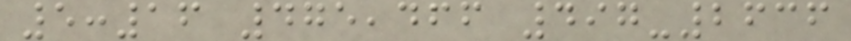5:16 475,466 497-2636
